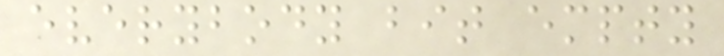everybody bit empty
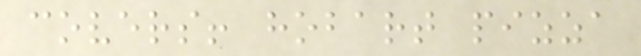covers! hobart pizza
